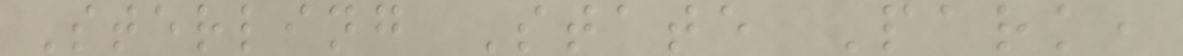Sterling State Park,
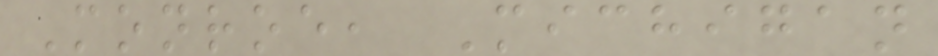Monroe, Michigan
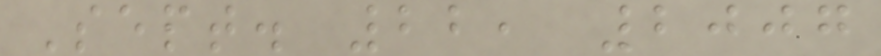Sept. 22, 2007
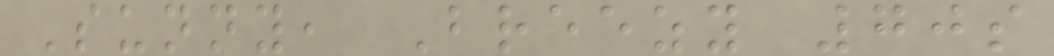Sunny, Breezy 70s
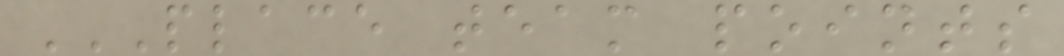PLACE TEAM POINTS
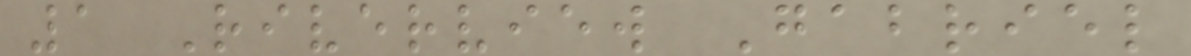1 Riverview Gabriel
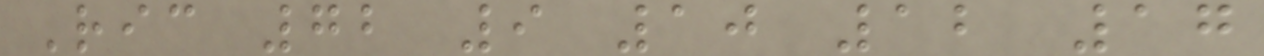Ric 72 9 10 12 17
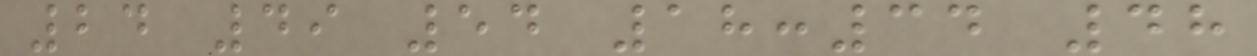24 49 54 18:34 48
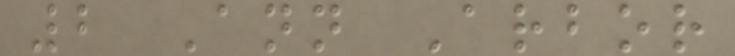2 Ann Arbor
